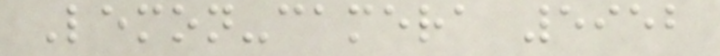Lemon-camera 5952
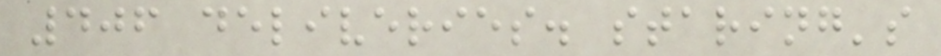406 deliveries. staring's
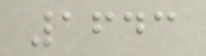1643
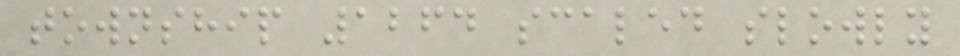township 1264 scaled slowly
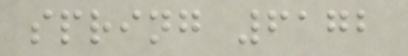spring 6172
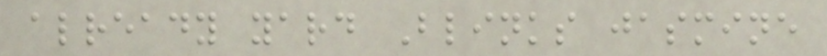already yard Blinks jasmine
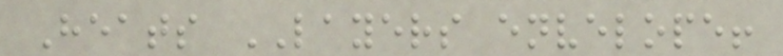Heats LAYERS envelope!
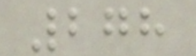278
